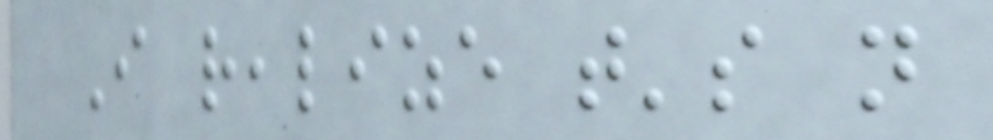I realize that's not
